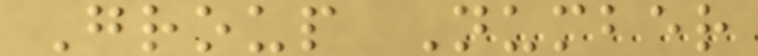Group Number
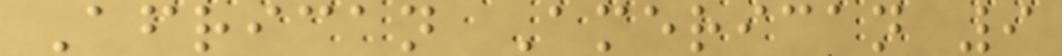African American 9
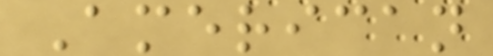American
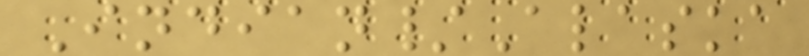Indian/Alaska
